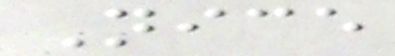Nice
